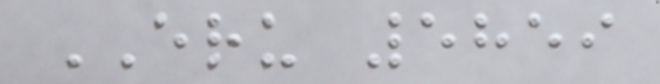ERU 5859
